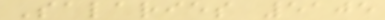Salaries 5105
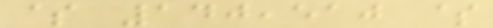$ 140,510 $
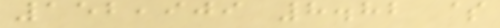152,909 8.82 $
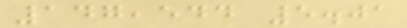147,544 5.01
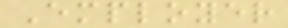Employer
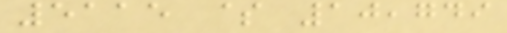5115 $ 10,749
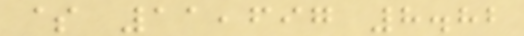$ 11,697 8.82
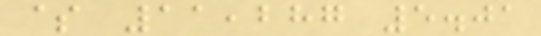$ 11,287 5.01
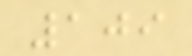109
